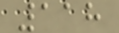118
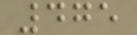475
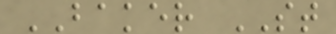BAKER ST
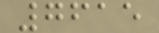7615
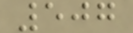507
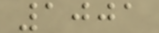1001
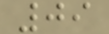09
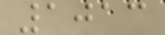1013
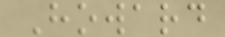Howard
